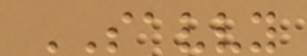SAVVY
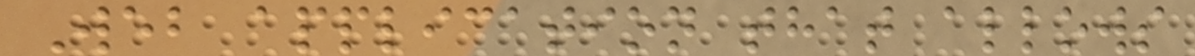Web application that allows
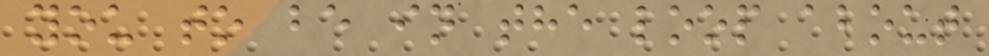you to be in the loop about
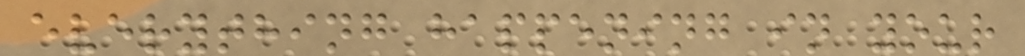everything happening in your
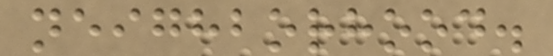neighborhood.
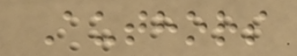Authors
